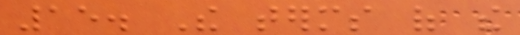15. The terms of the
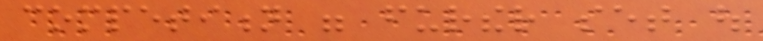competition were further set out
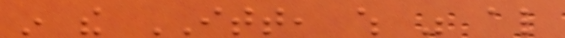in the ITT, which was also
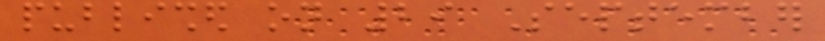published on 29 September
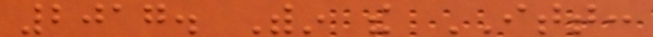2017. Within the ITT:
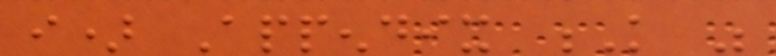i) Appendix K was
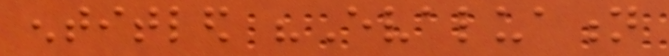entitled "Evaluation
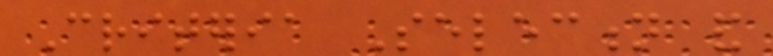Criteria Selection and
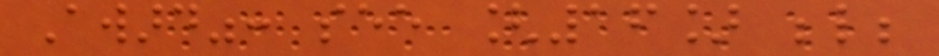Award": see [16] below;
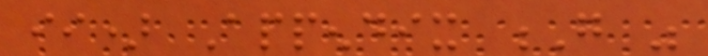ii) Appendix G was
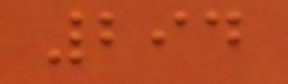294
